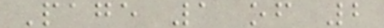Page 1 of 2
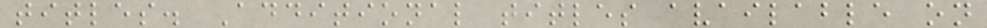titles. Additional titles available on
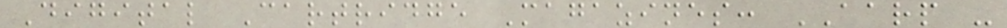Digital Cartridge Magazines: AARP -
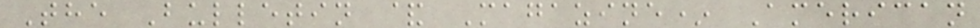The Bulletin & Magazine* American
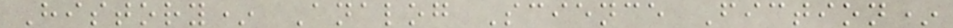History* Analog Science Fiction*
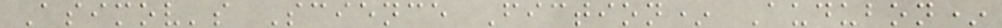Asimov's Science Fiction* Audubon*
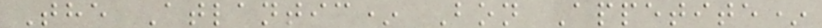The Atlantic* Bon Appetite*
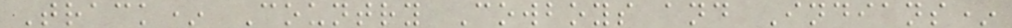Track* Country Cowboys and Indians*
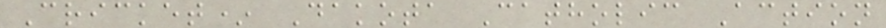Cricket* Dakota Catholic Action
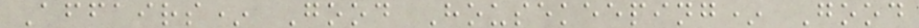Affairs* Good Housekeeping* Good
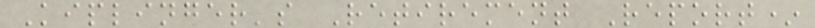Kiplinger's Retirement Report*
